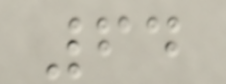64
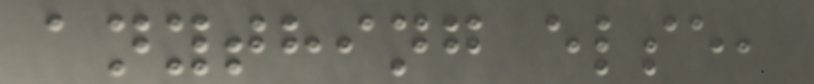anything else,
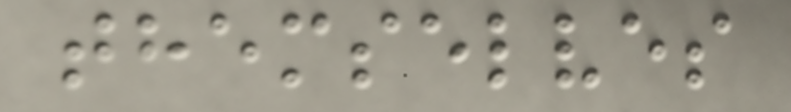themselves
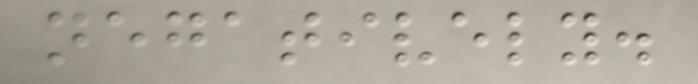negatively.
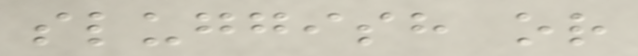sluggish or
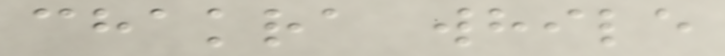chakra while
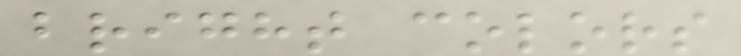bright colors
